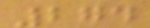274
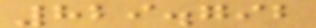829.792
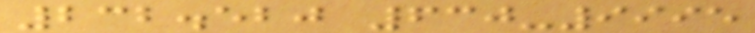232.520 630-9995
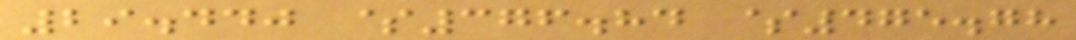29.440 $376.84 $475.78
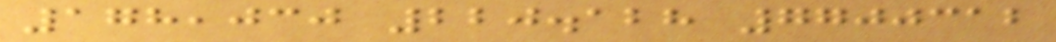178,030 220.128 7700312
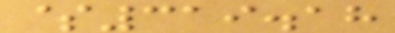$319.18
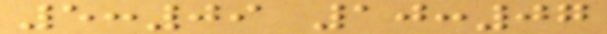5:09 10:07
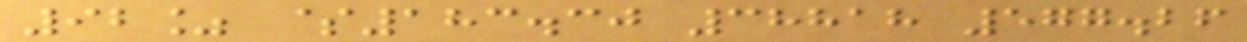92% $183.30 38818 577.26
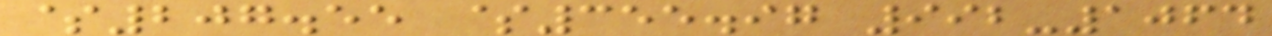$207.55 $355.97 992-1064
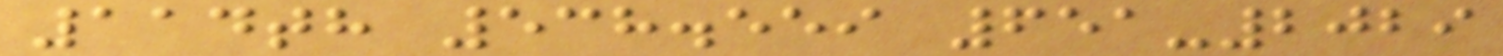114th 538.559 651-2029
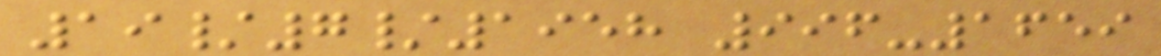19/7/1958 996-1659
